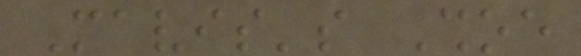Mavis's Shoe
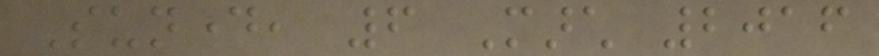Sunday, 6 March 2016
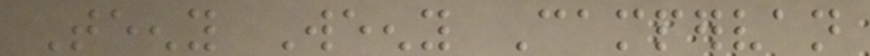Teeny Weeny Campervan
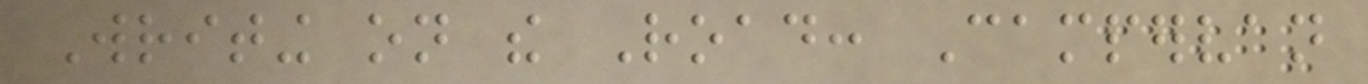Writing on the Road: Campervan
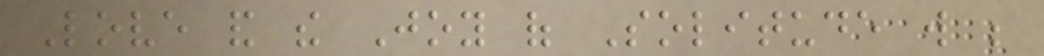Love and the Joy of Solitude will be
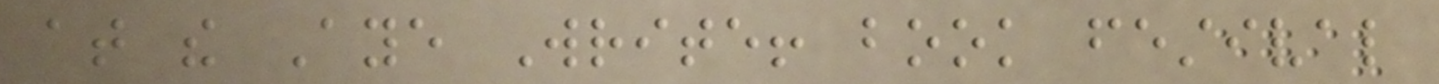at the Aye Write! book festival
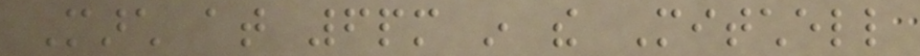March at 6pm in the Mitchell
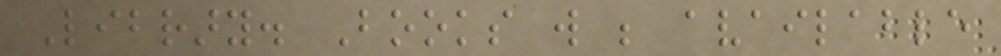Library. Books will be available
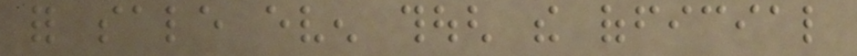for sale even though the official
